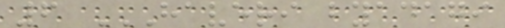6 HAVERI BYADAGI
